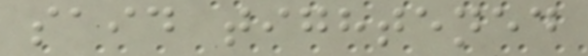said tightened
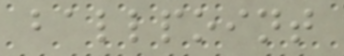ballpoint
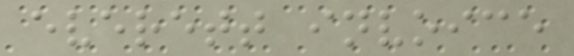everett invoice
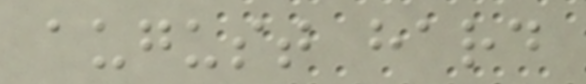august hard
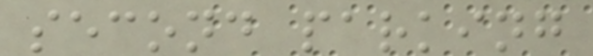second parking
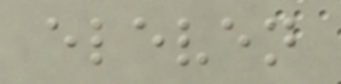eleven
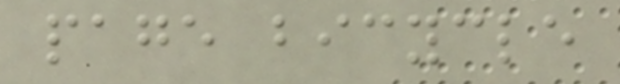page bicycle
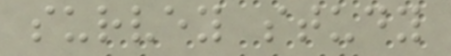survey study
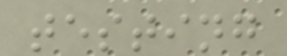testing
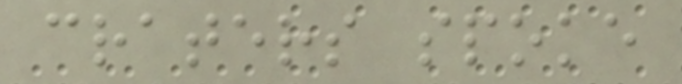craters spoke
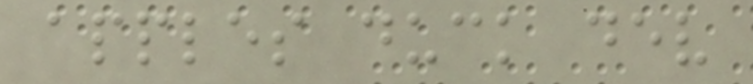apples duck dev
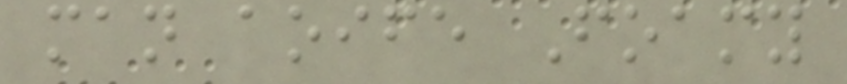man aoife Foamy
